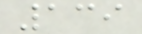139
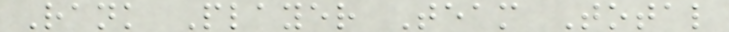Rank Player Team Total
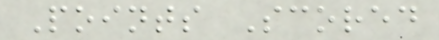Points Scored
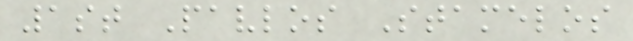1st Pavlos Stamelos
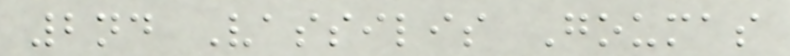2nd Vassilis Goumas
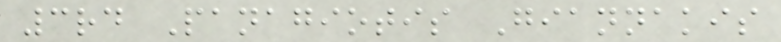3rd Panagiotis Giannakis
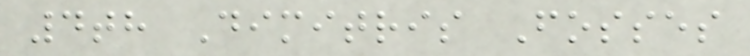4th Dimitris Fosses
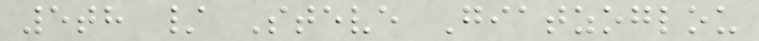5th / Steve Giatzoglou
